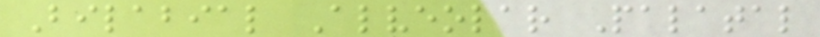Bilabial Alveolar Palatal
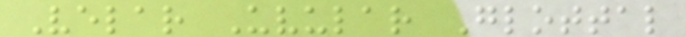Velar Uvular Glottal
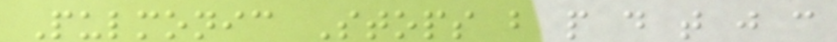Pulmonic Stops b p d t j c
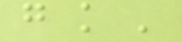g k '
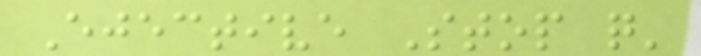Ejective Stop q'
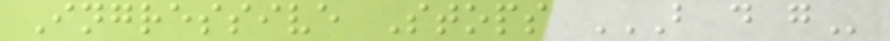Ingressive Stops B D G
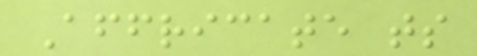Affricate ts
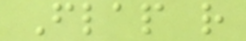Flap r
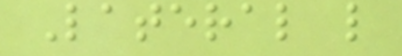Lateral l
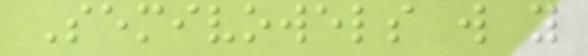Semivowels w y
